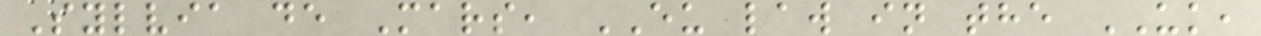Sylvia de Mars, EU law in the UK,
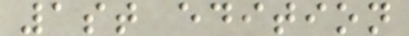1st edition
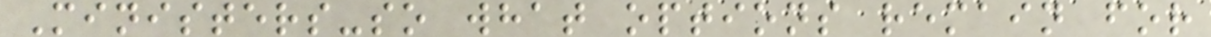Ministers-so what options remain for
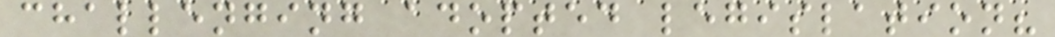challenging adopted legislation?
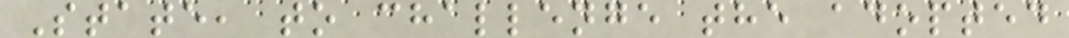State, to challenge the adopted
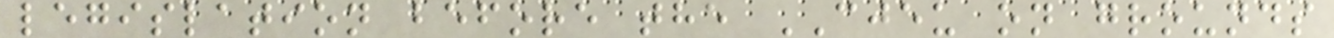legislation before the CJEU on grounds
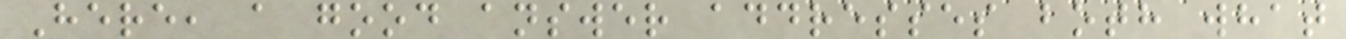Here, a good answer addresses both what
